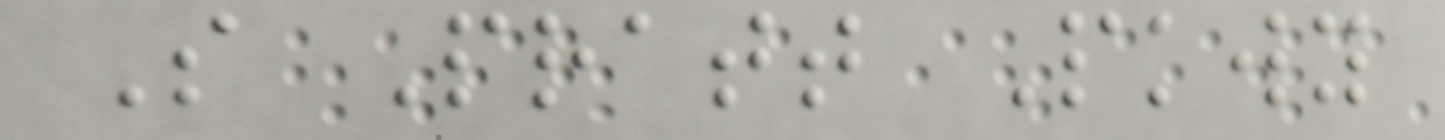S Pratt Pkwy
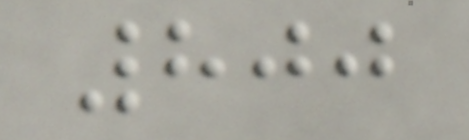800
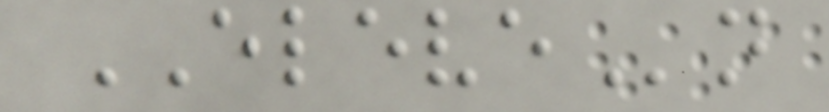ELEVEn
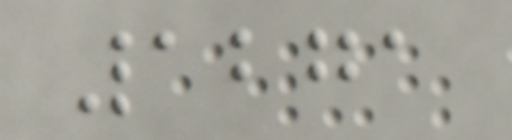1271
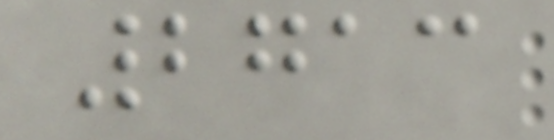2713
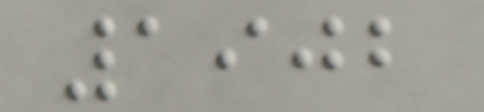1902
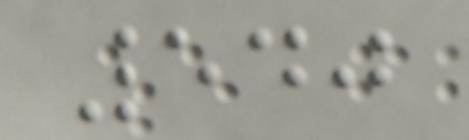540
